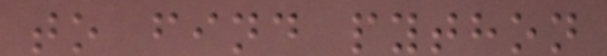to find python
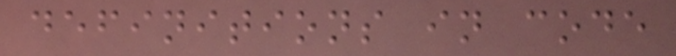definitions in code
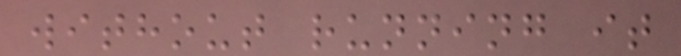without running it
